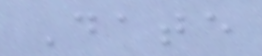Date
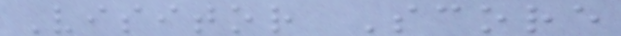Visitor Score
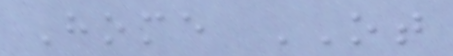Home OT
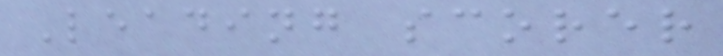Leading scorer
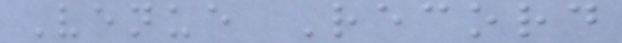Venue Record
